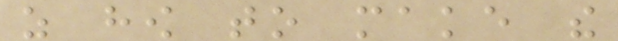as how to make the
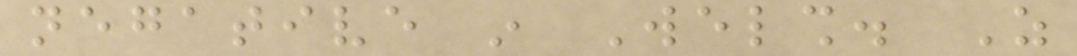negative in Welsh. As
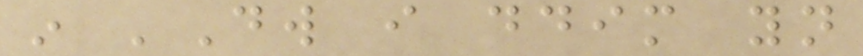in 'Dw i ddim yn
